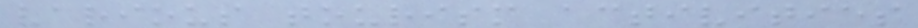various tourism activities
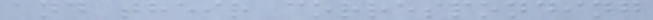and their corresponding
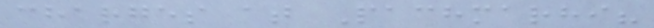charges at Pachmarhi?
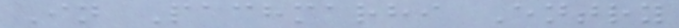In Pachmarhi Entry
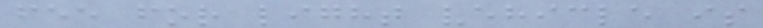fee for light vehicle is
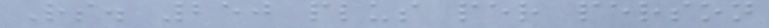Rs. 250 plus per person
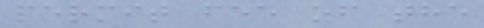permit fee of the
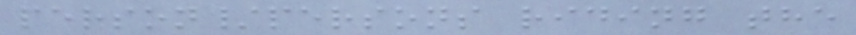person/persons riding the
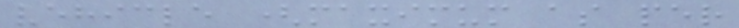vehicle (maximum as per
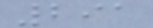291
